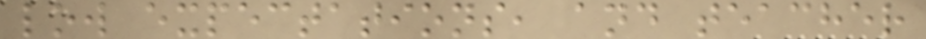low expectations, and teacher
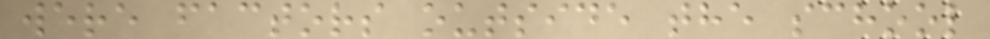were factors outside the school
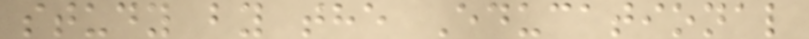study by the Educational
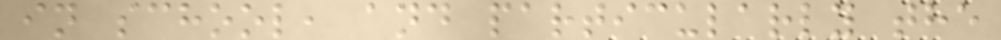in school, and particularly the
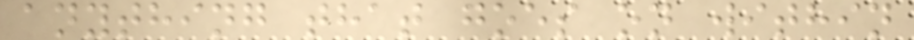anything that goes on within
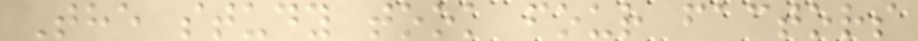The study took four factors
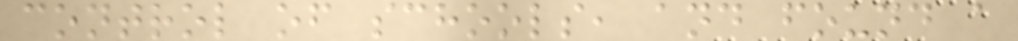control of schools, and found a
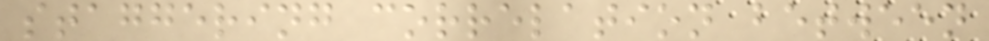staggering correlation between
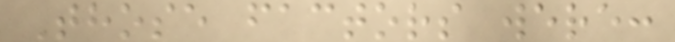Those factors were:
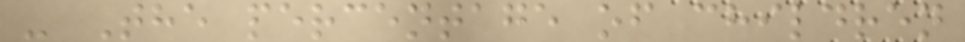- The percentage of children
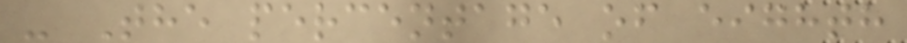- The percentage of eighth
